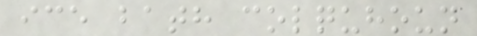ice bath colquhoun
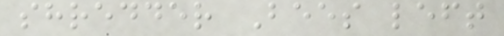shredder Bees left
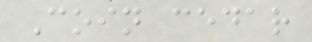Coin cedar
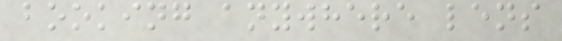booking anywhere lens
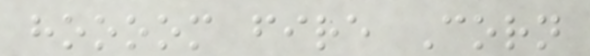hoooom fire Corn
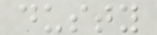dusty
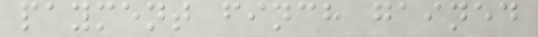payment finch gained
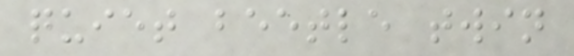quiet beetle twin
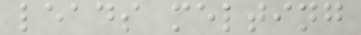leads melting
